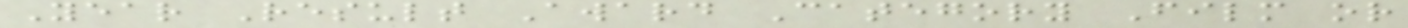Year Result Award Category Film or
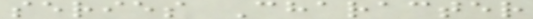series Character
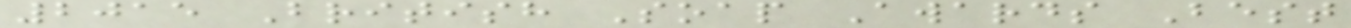2015 British Soap Awards Best
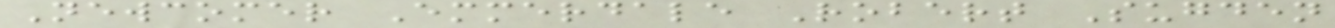Newcomer Emmerdale Robert Sugden
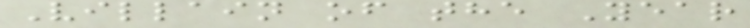Villain of the Year
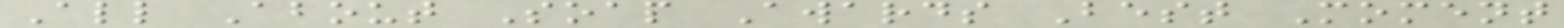All About Soap Awards Best Moment
